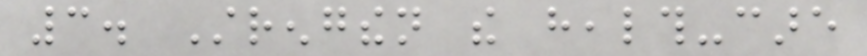3. Strengthen the health-care
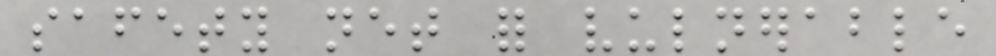safety net for vulnerable
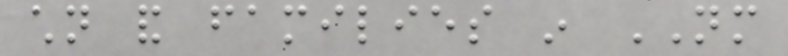children and families in NM
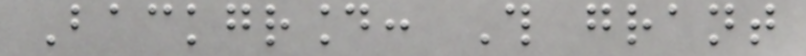Background: This grant
